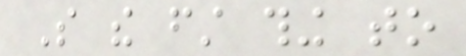So the first thing to
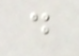do
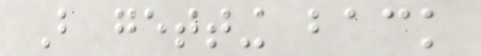But getting back
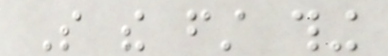So the first thing
